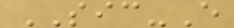SIC-E
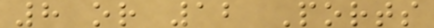8 or 12 Ports
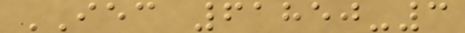IEC 61850-3
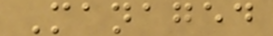Managed
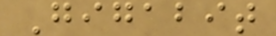Gigabit
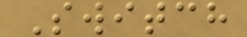Switch
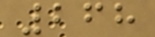268
